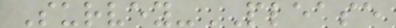Survey-PLEASE
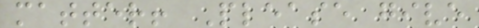matter! Please give
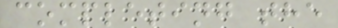completing the
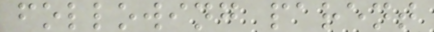following parent
